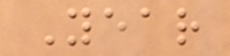Year
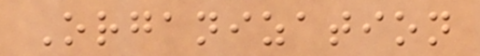Organization
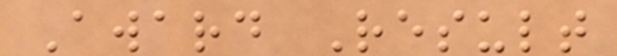Award Result
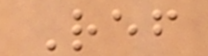Ref
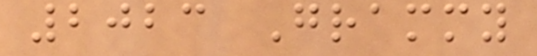2023 Grammy
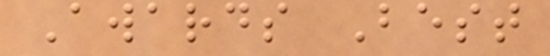Awards Best
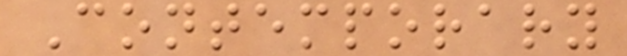Contemporary
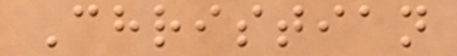Christian
